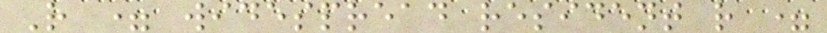R = widespread resident r =
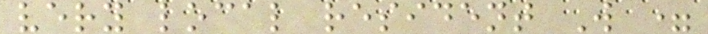very local resident W =
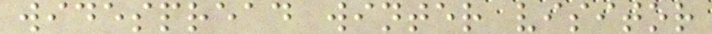widespread winter visitor
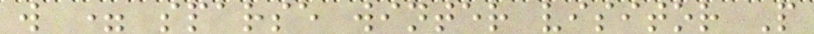w = sparse winter visitor P
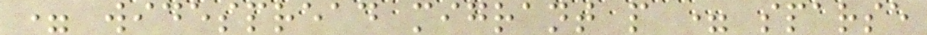= widespread migrant p = sparse
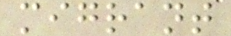migrant
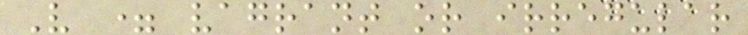V = vagrant or irregular
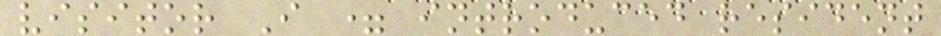visitor I = introduced resident
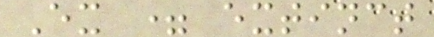Ex = extinct
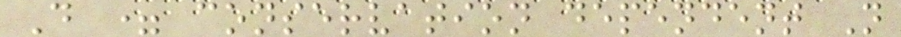D = conservation dependent N
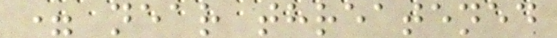= near threatened
